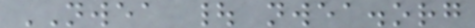NWEA | nwea.org
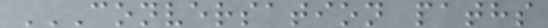CONVERSATION PATHS
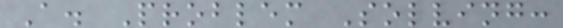A. Problem Solving:
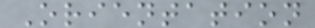Orientation
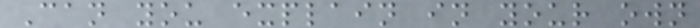Can you explain in your own
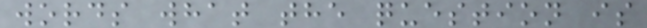words what the question is
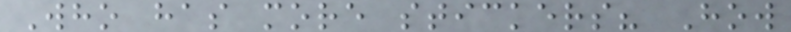Who has more stickers? How
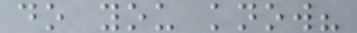do you know?
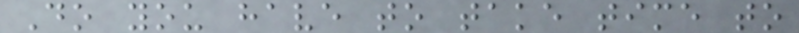Do you have to take time to
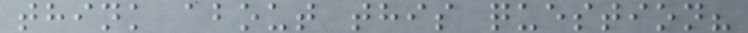think about this question?
